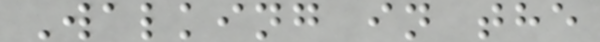Walking in the
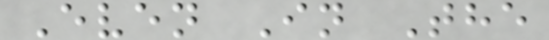Even In The
